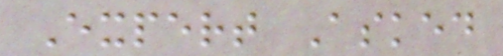Expert Asked
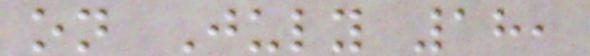on July 18,
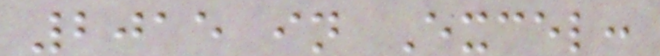2015 in Excel:
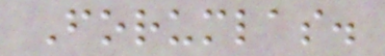Forumlas.
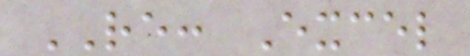RE: Excel
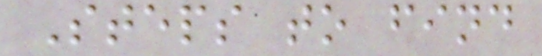Steps to find
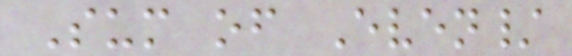Sum of Even/
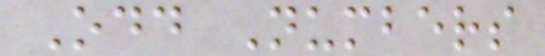Odd Numbers
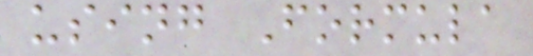using Formula
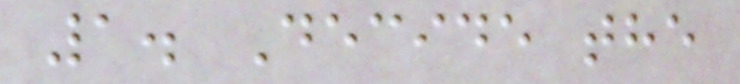1. Decide the
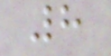8
